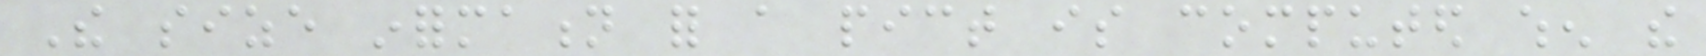The size information for a pict is computed when the
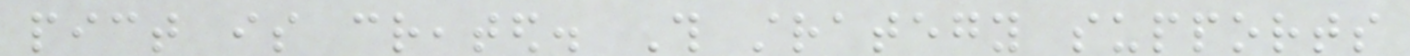pict is created. This strategy supports
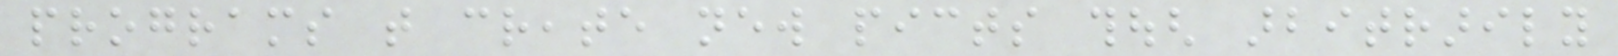programs that create new picts though arbitrarily
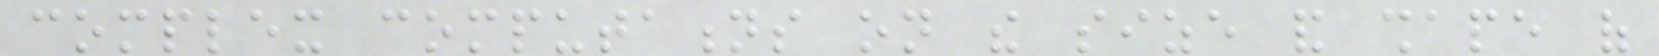complex computations on the size and shape of
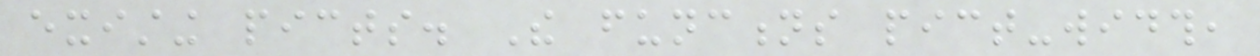existing picts. The functions pict-width,
